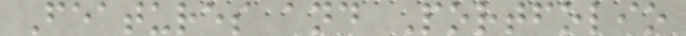Features and Portfolio
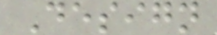Design
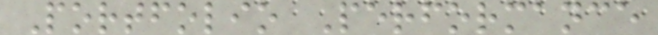Portfolio Performance
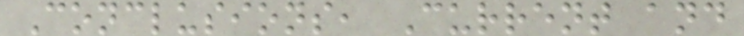Conclusions, Current and
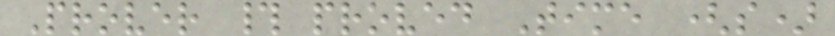Prover # proved Time (s)
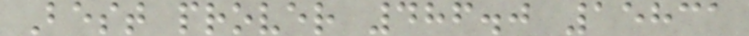Best prover 486.0 15831
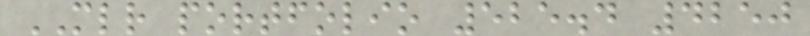MLR portfolio 525.4 4250
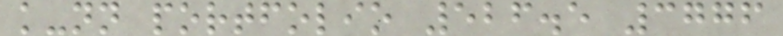k-nn portfolio 526.5 3776
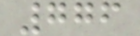776
